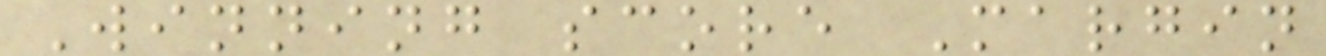Winning score Margin
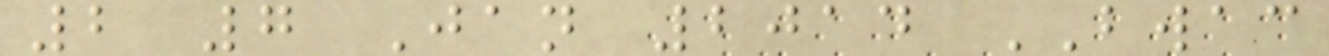2 7 Jan 2014 BWAC
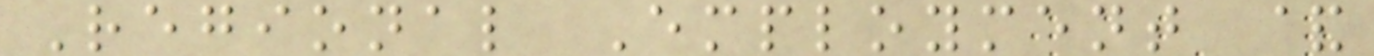Regional Employment &
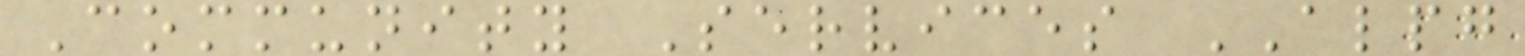Community Services ALPG
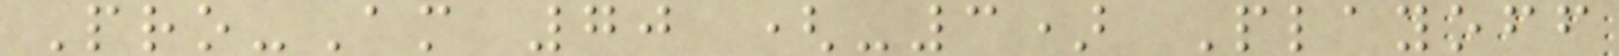Pro-Am 70 (-3) Playoff
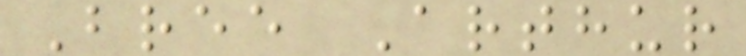Bree Arthur
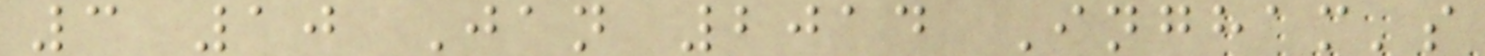3 10 Jan 2014 Ingham's
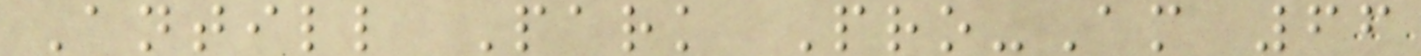Antill Park Pro-Am 66
